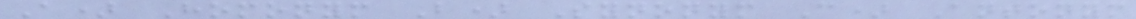A) Homonym B) Synonym C) Antonym
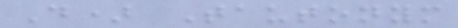D) Tautonym
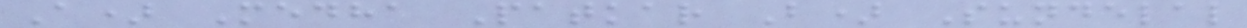A) Medha Patkar B) Sundelal
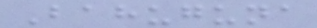Bahuguna
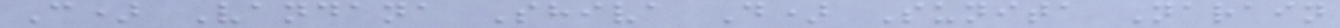C) Vandana Shiva D) Sunita Narain
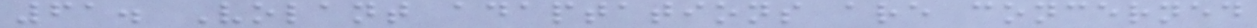61. Volant adaptations are concerned
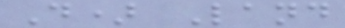D) Land
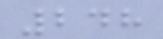248
